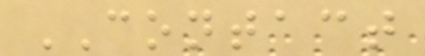CONTACT
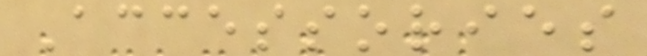Accessories
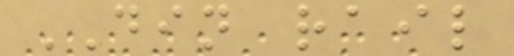DIN rail
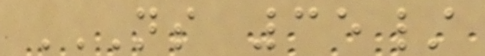NS 35/
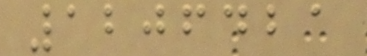1206421
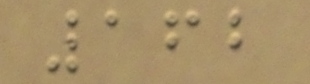162
